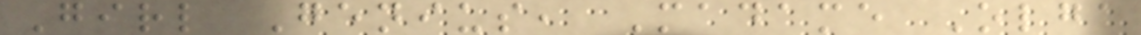Girl Genius, Madame Olga
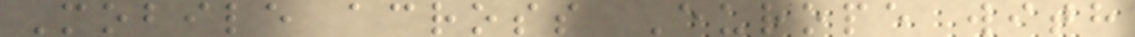Mobile across Europe with
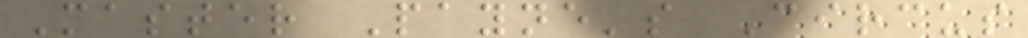Master Payne's Circus
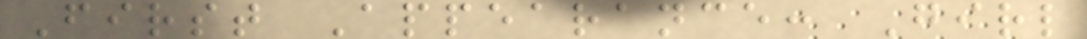First Appearance: Girl
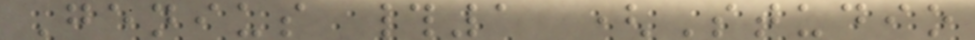Genius #1 (Studio
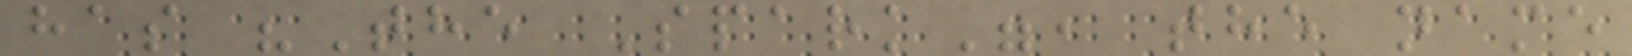has "The Spark", the name
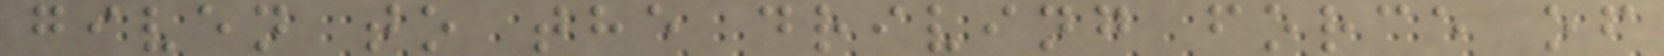given to the driving force of
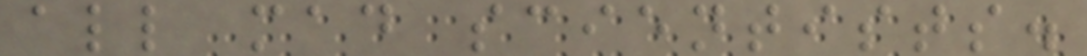all mad scientists.
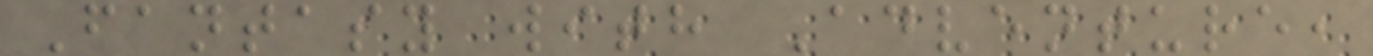Fantasy with Adventure,
